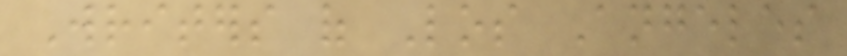Writers of Los Angeles
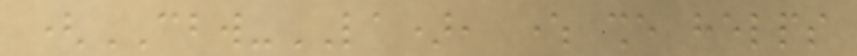(CBW-LA), where she helps
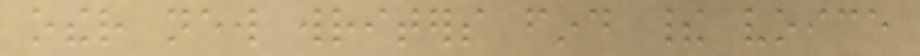other new writers find their voice
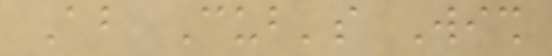About Cub's Wish
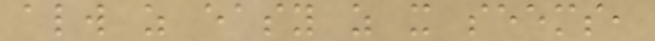always as easy as it seems,
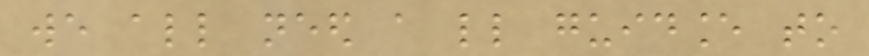we all need a little guidance to
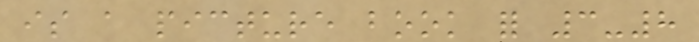is a picture book for 3-8
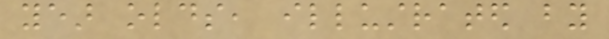year olds, illustrated by
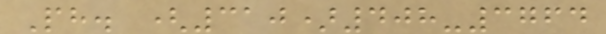Ph. (310)408-3764
